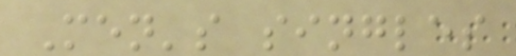Men's singles
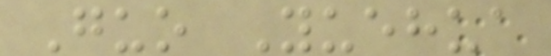Guo Yuehua
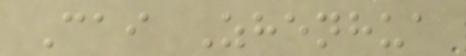Cai Zhenhua
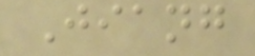Jiang
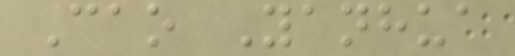Cao Yanhua
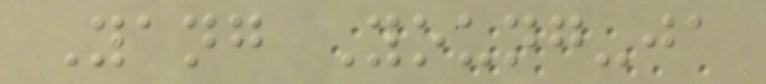Yang Young-ja
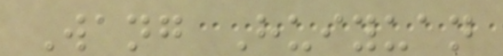Wang Huiyuan
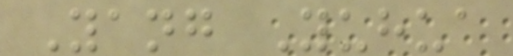Yang Yuhua
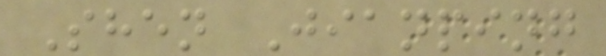Shen Jianping
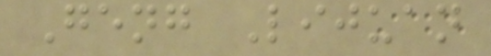Geng Lijuan
